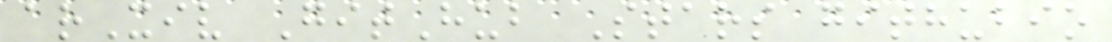arXiv GitHub Stars githubio
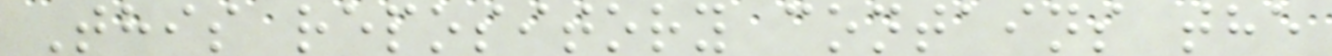This repository contains the
